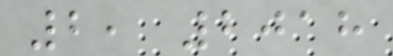2, 2018
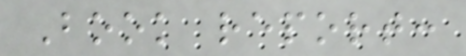Book report:
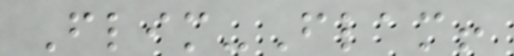Flim-Flam!
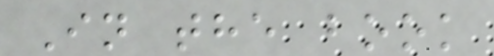In the book
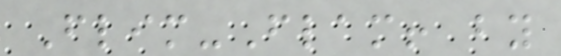Flim-Flam! by
